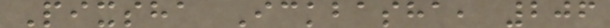Pixsha Ickbasha, 206
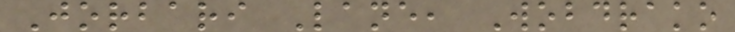Jorbari Lane, Wobdrako
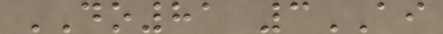DO81 3AI
